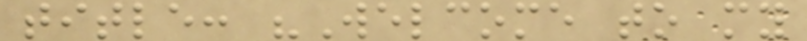title: "Welcome to my
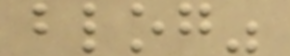blog"
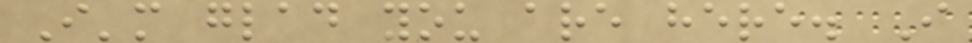I'm glad you are here. I
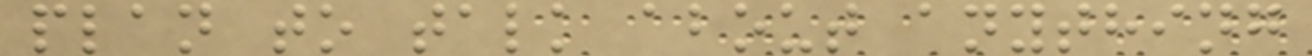plan to talk about anything
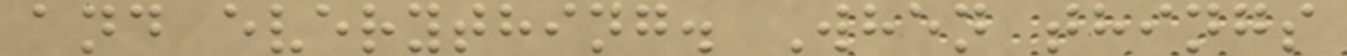and everything. When things
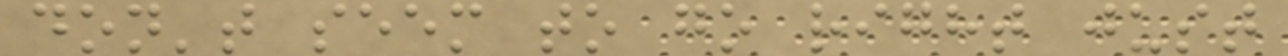don't seem to go right just
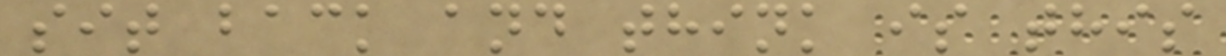sit back and think is this
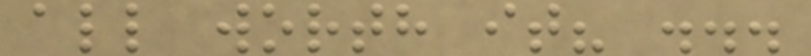all worth it? ...
